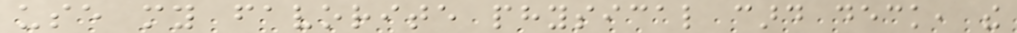use my favorite physical card deck, the
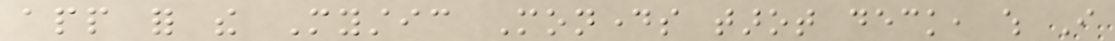app for the Mystic Mondays tarot deck, which I
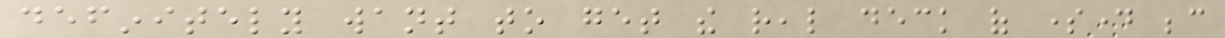definitely want to get the real deck of someday because
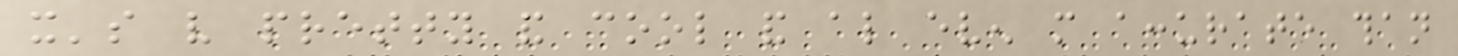it's very pretty and cool and also even more accurate than
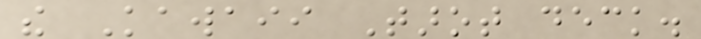the Kawaii Tarot deck.
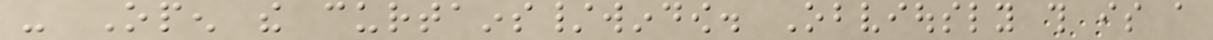- Open the curtains/window. Obviously this is a
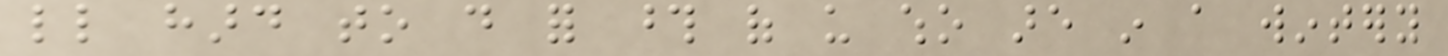little hard to do for those of us who are in a wintery
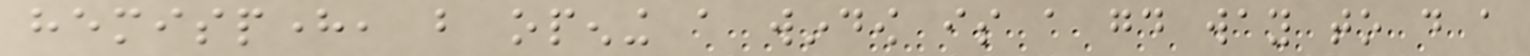hemisphere, but opening a window is a good way to do a
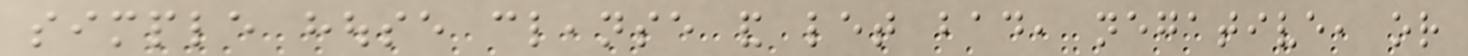simple house cleanse and let bad, negative, or
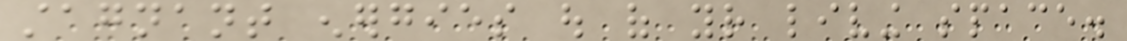stagnant energies out of your living space.
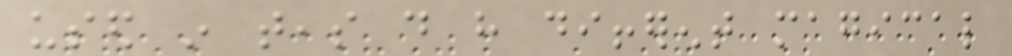used in teas do have different magical
